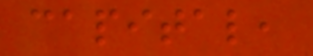capital,
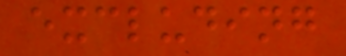excluding
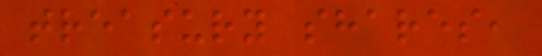treasury shares,
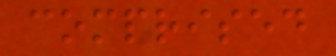comprised
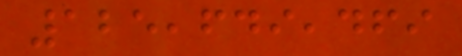125,649,469
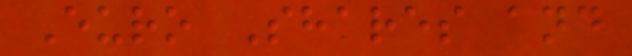Euro Shares and
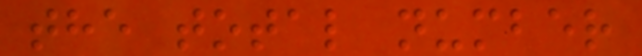the total number
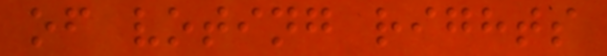of voting rights
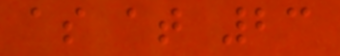as at 23
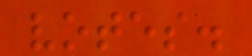votes.
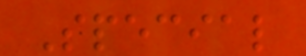Special
